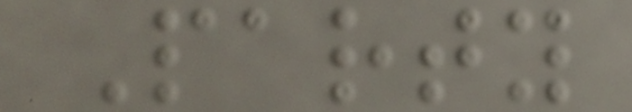Party
